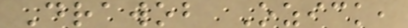Drawob Ozick,
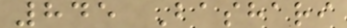845 Bashari
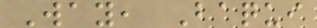Way, Baqui
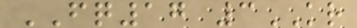FQ17 3KR
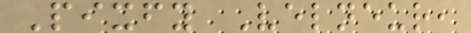Pixfy Velneur,
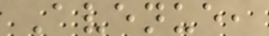Avenue,
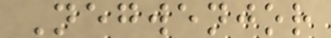Negwenjor
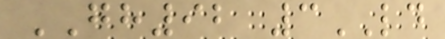GH92 3LD
